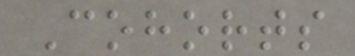Cohorts
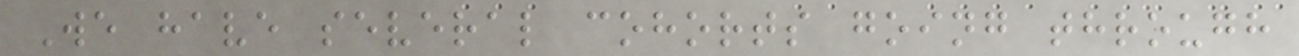We have several cohorts going through
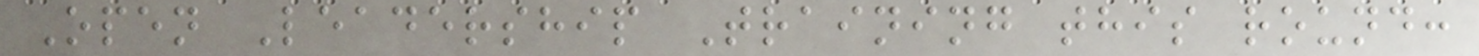Open Leadership Training this round:
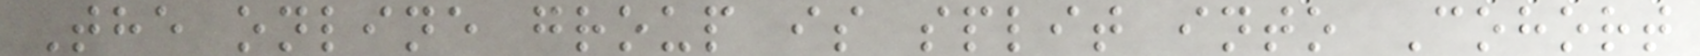The online group is split into Cohort
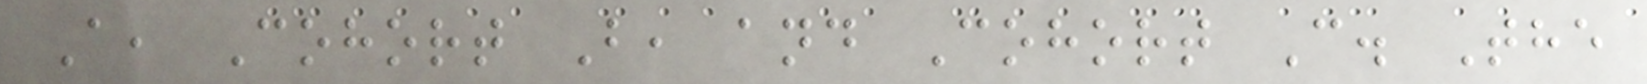A, Cohort B, and Cohort C. The
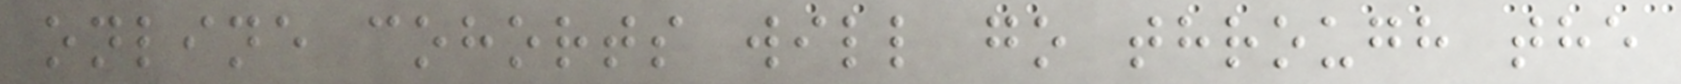online cohorts will go through the
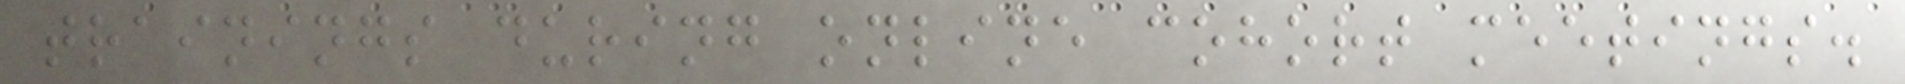trainings during online cohort meetings.
